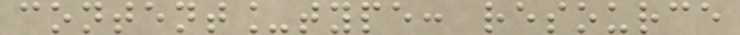content_type: resource
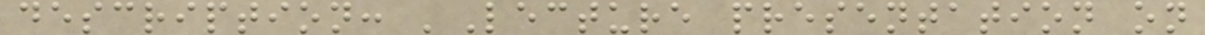description: 'Lecture presentation on
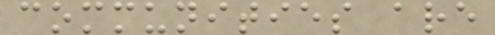communities are
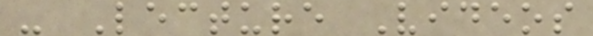- Lecture Videos
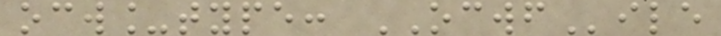ocw_type: OCWFile
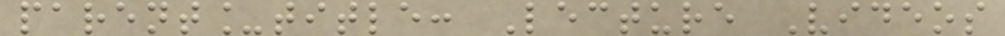parent_title: Lecture Videos
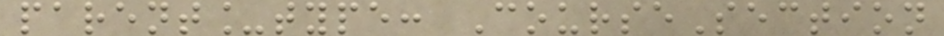parent_type: CourseSection
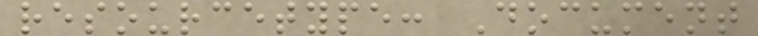resourcetype: Document
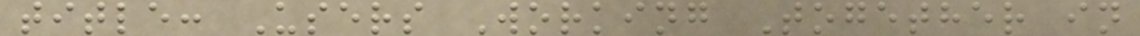title: Users Working Together in
